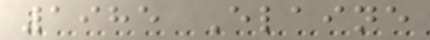1985 Elaine
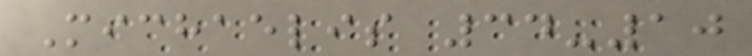Michaelis 34-10
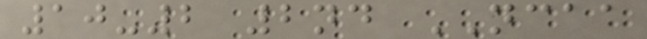10-2 2nd NCAA
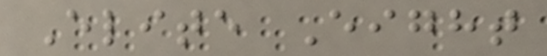Elite Eight
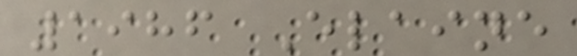1986 Elaine
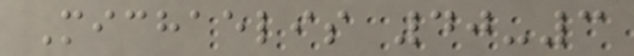Michaelis 40-3
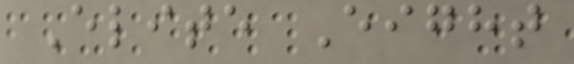Elite Eight
